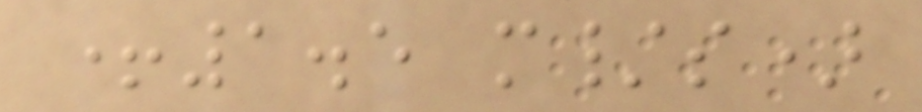+1.5 m/s)
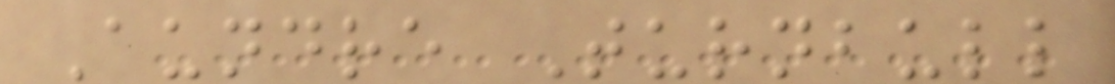Aundre Turnbull
